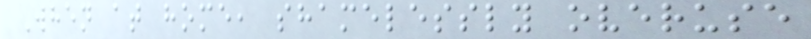When at home, shamelessly overuse
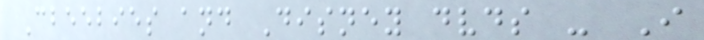Cbeebies and Disney dvds - I
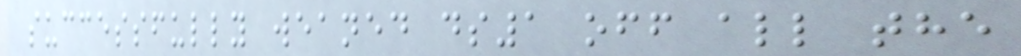successfully weaned ds1 off all the
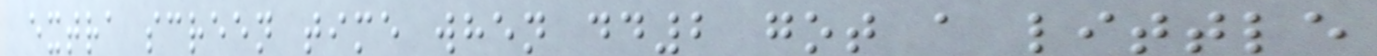extra screen time when dd2 got a little
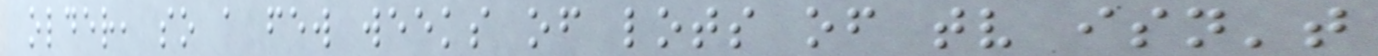older, so a few weeks of lots of tv isn't
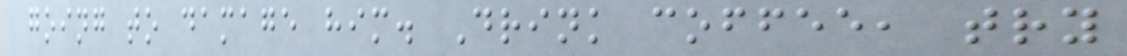going to damage him. Drink coffee, try
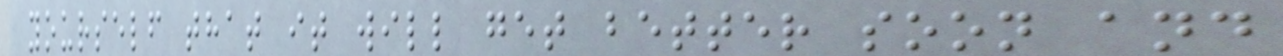yourself that it will get better soon and
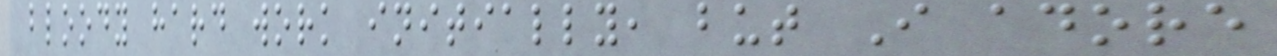bloody hard work initially, but I adore
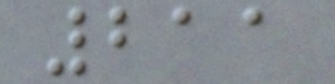211
